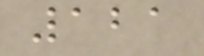121
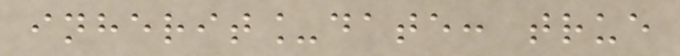inherit_date: true
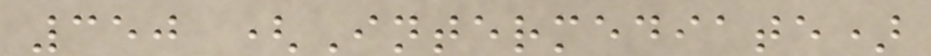350 (Intermediate)
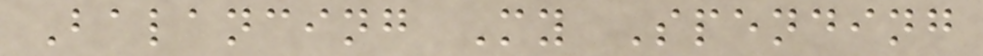Balancing My Spending
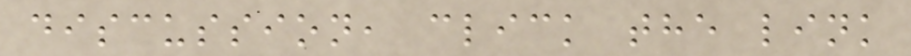discussion, click the link
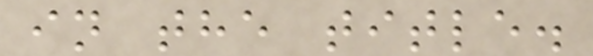in the title.
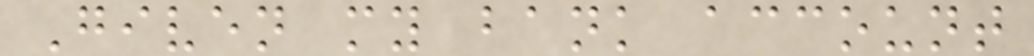Given my bank account
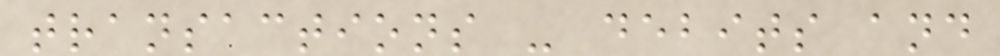transactions - debits and
